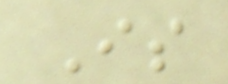Is
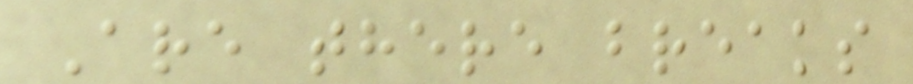Are there breaks
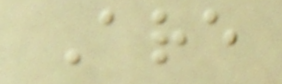Are
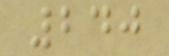240
